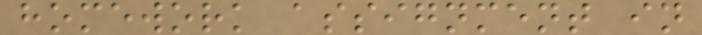homework assignment in
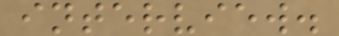interview.
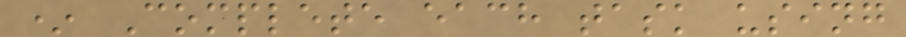* Complete each task using
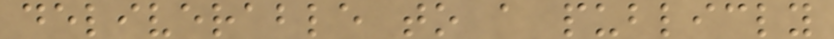deliverable to a publicly
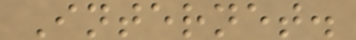Internet.
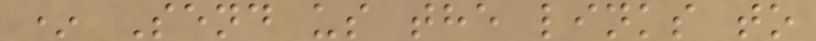* Send us the links to
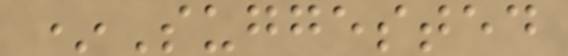*Suggested
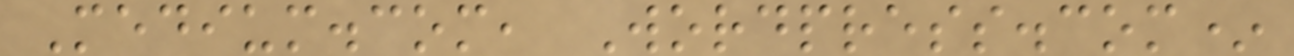Medium.com, Wordpress.com*
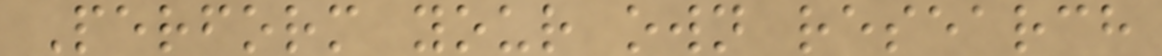Perform your own research
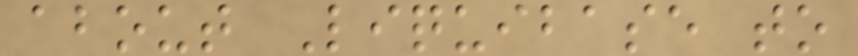about Liquibase to
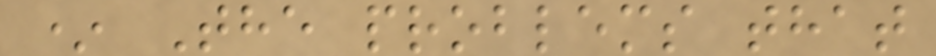* The problems that
